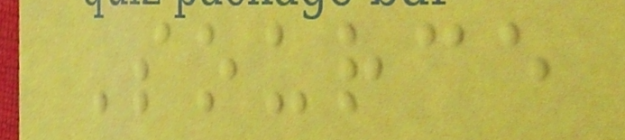Source
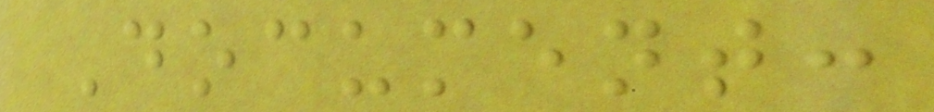Document:
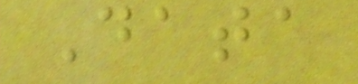Data
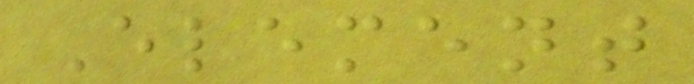Element
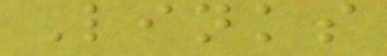Links
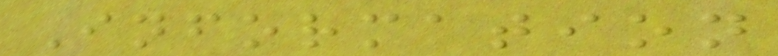Information
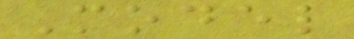Model
